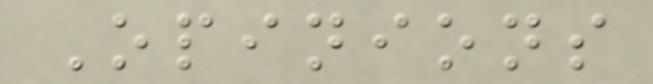Opinions
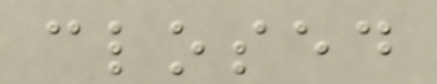closed
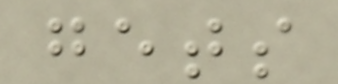gets
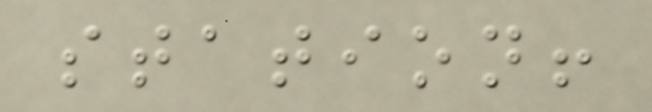station!
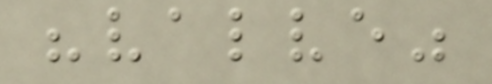"valve"
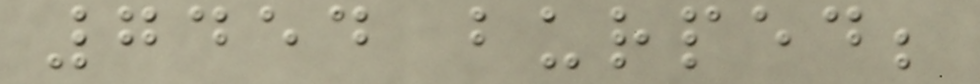7454 burped;
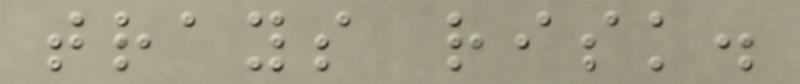trays risk.
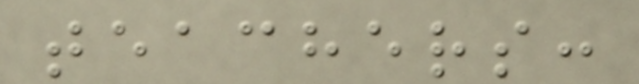teachers:
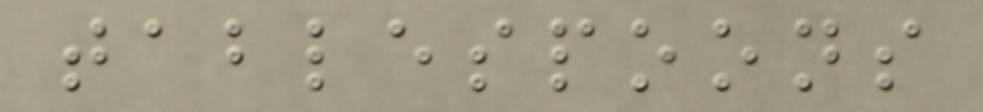tablespoons
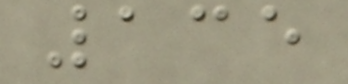135
